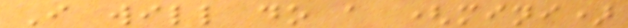I will do a (mini)
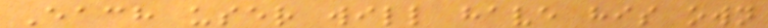Each user will have his own
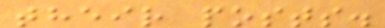their posts.
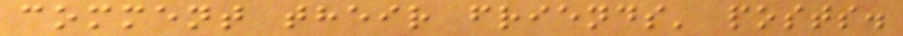comment their friends' posts.
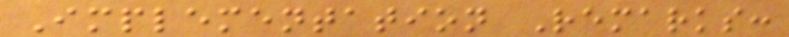Implementation Remarks:
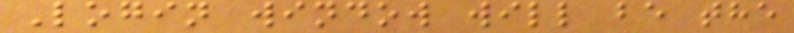Login window will be the
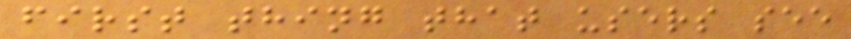first thing that users see
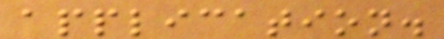application.
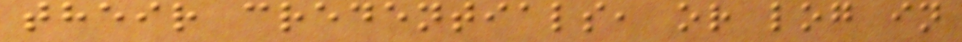their credentials, or log in
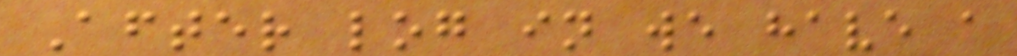After log in we have a
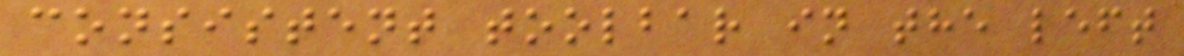consistent toolbar in the left
